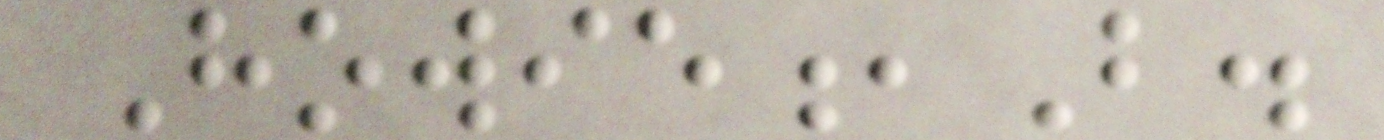Howie,B.
